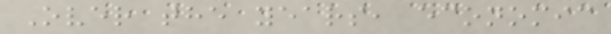Over the years, economic
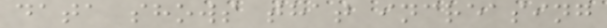data shows that increasing
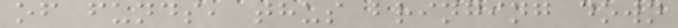of funds, thus bringing down
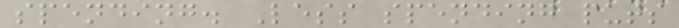spending. Less spending puts
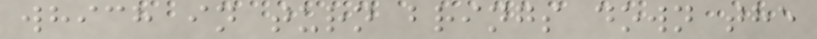which in turn brings down the
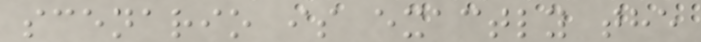scenario is exactly the
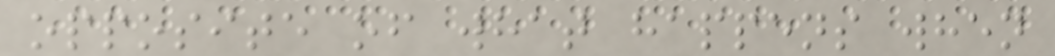opposite of what happens when
